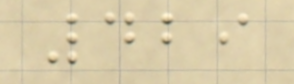429
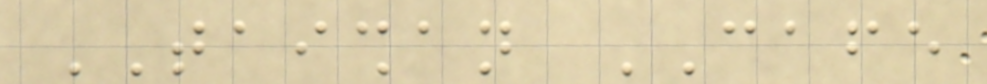TAISHAN CAFE
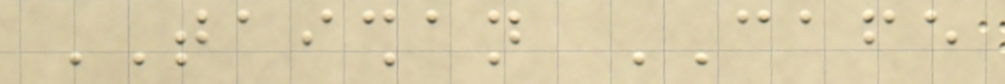TAISHAN CAFE
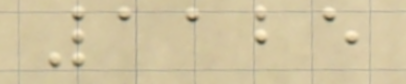1125
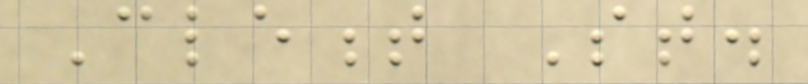Clement St.
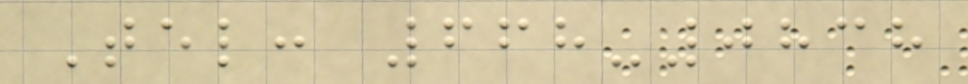Tel: 668-0838
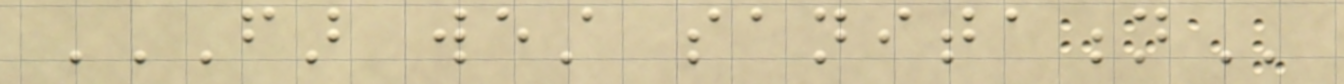FAR WEST SANITATION
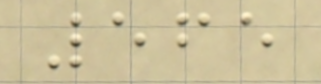565
